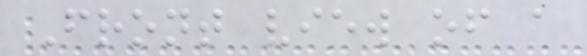Front view of a
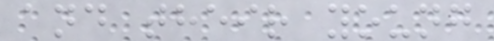and their young
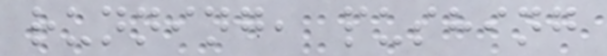running, pushing
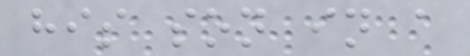his son in a
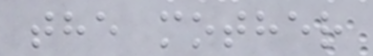the mother
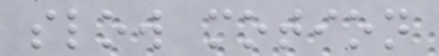slow motion
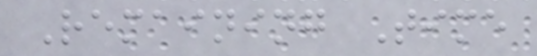Remaining Time
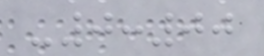-0:00
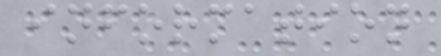information
